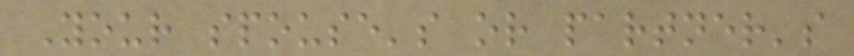Your spouse's or partner's
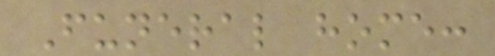Funeral home:
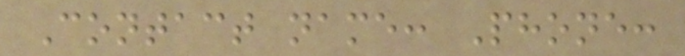Contact name: Phone:
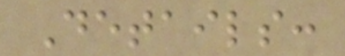Details:
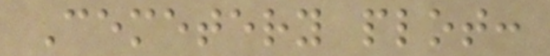Cemetery plot:
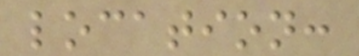location:
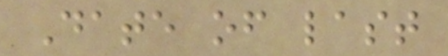Date of last
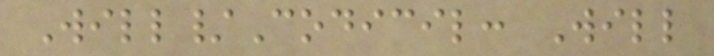Will/Codicil: Will
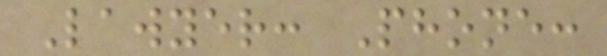Lawyer: Phone:
